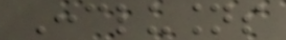Conclusions
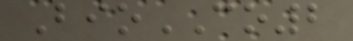BioCO2
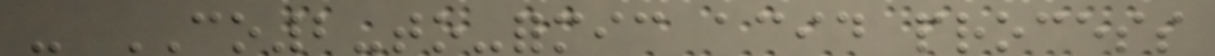- CO2-to-formic acid process
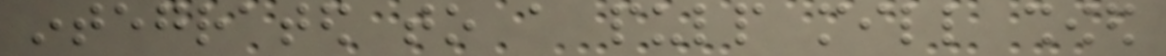integrated to a pulp mill showed
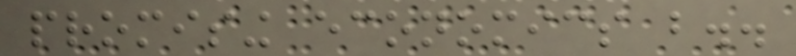promising economics but..
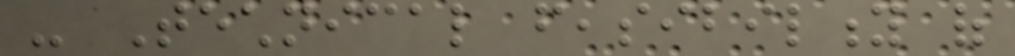- Technical feasibility of
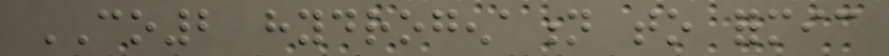CO2 hydrogenation to formic
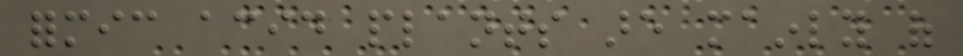formic acid plants are mainly of
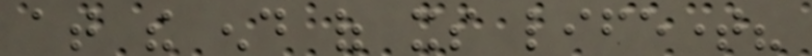at the end of its lifetime?
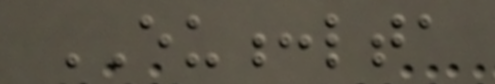EU:lta
